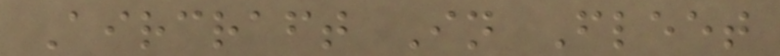Aircraft In Fleet
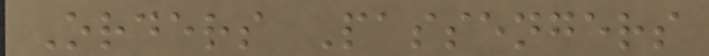Orders Passengers
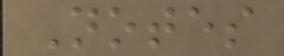Notes
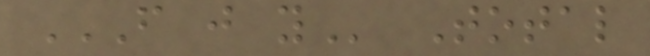F J Y Total
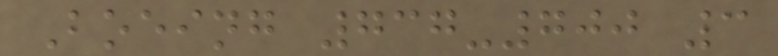Boeing 737-700 3
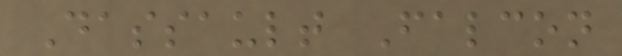Dassault Falcon
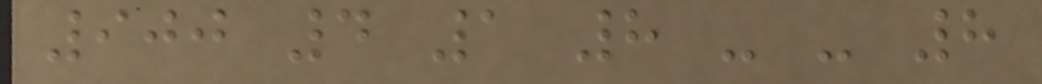900 4 1 8 - - 8
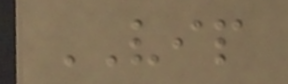VIP
